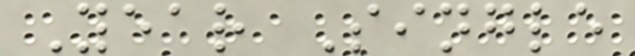Year Single
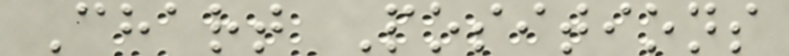Chart Positions
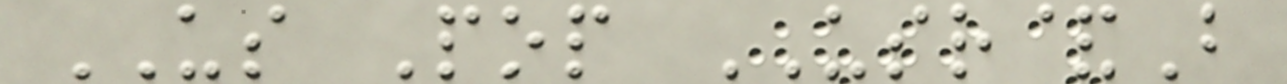US Pop USR&B
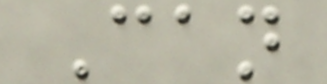Can
